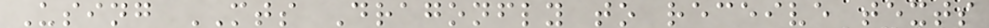Using MTS Dragonfly to receive texts
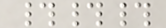###
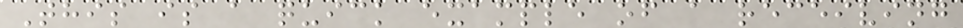This is a quick example of a receiving
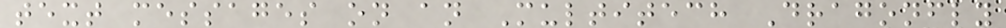text messages on an Multitech Dragonfly
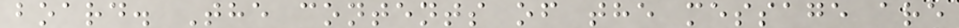board. The contents of the message are
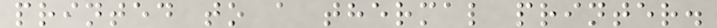printed to a thermal printer.
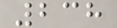238
